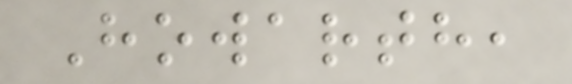Howarth,
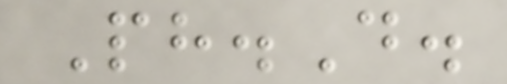Ph.D.
